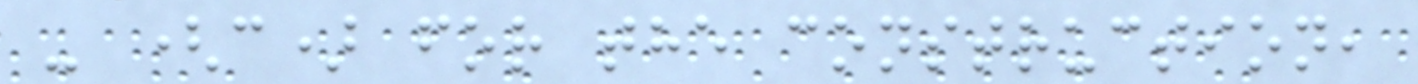- (c) for the construction,
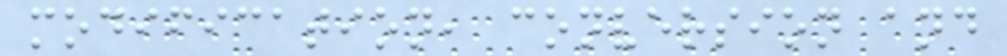modification, conversion and
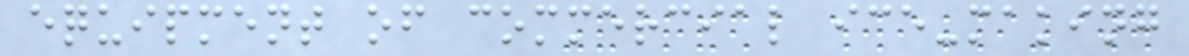equipment of commercial ice-making
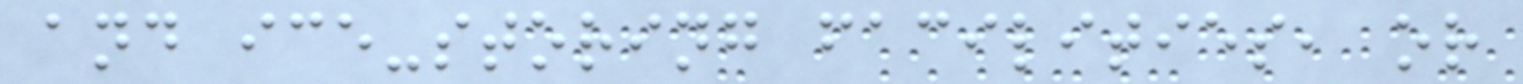and ice-storing facilities, or
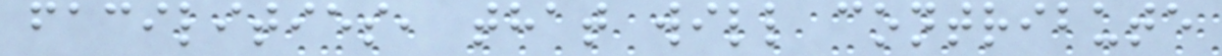facilities, that will contribute
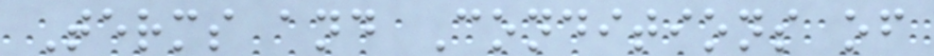Terms and Conditions of
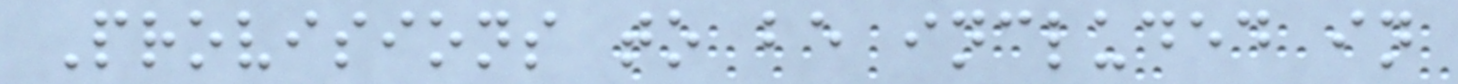Provisions to be included in
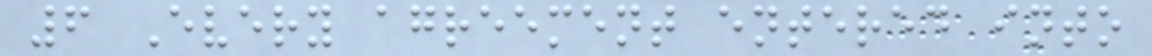6 Every agreement entered into
